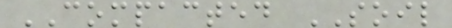COMPACTED SOIL
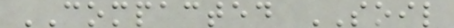COMPACTED SOIL
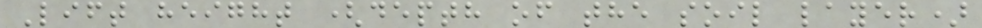Lift height (depth of the soil layer)
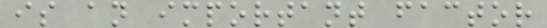is an important factor
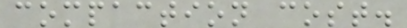compaction cost.
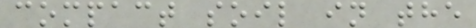compact soil in the
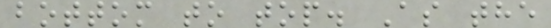bottom to top. As the
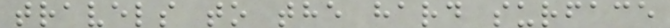travels to the hard surface
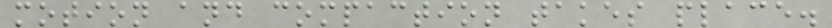motion and compaction takes place.
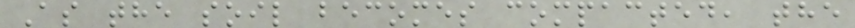As the soil becomes compacted, the
